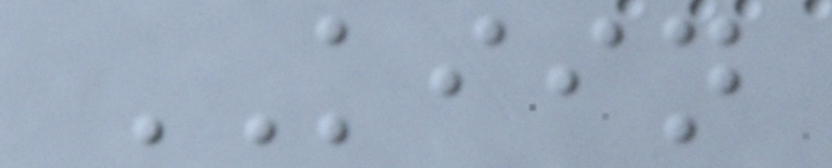KIIN
